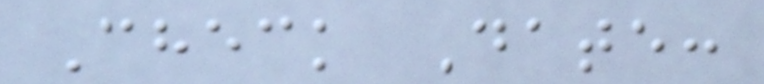Check Date:
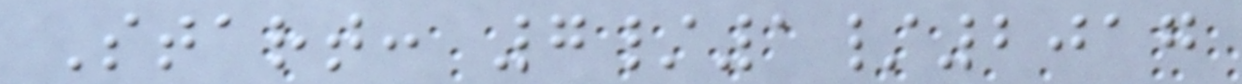Start: 7/1/2017
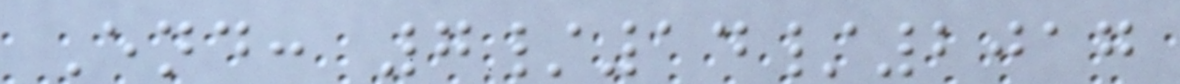End: 7/14/2017
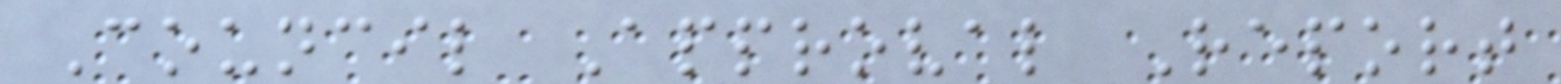Council Approval Report
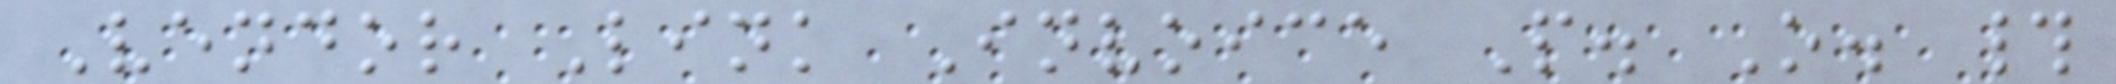Vendor Link Invoice P. O. #
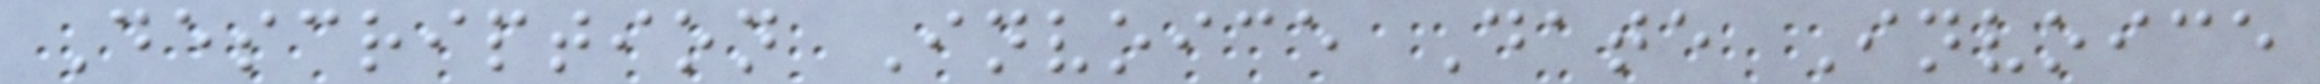Description Invoice Date Invoice
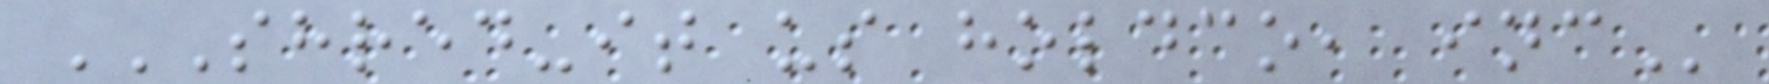SHRED-IT US HOLDCO, INC
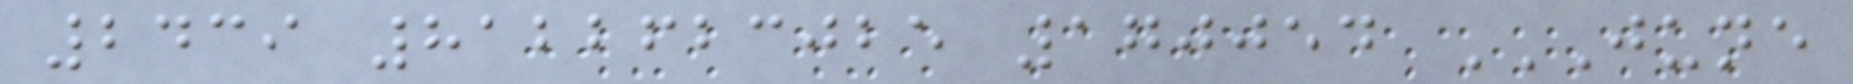2439 8122623025 170054 JUNE
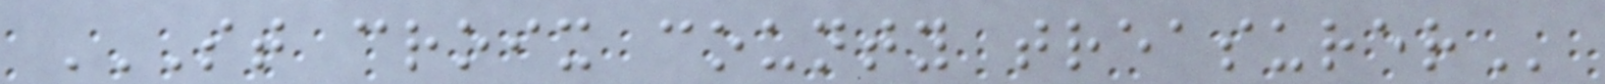ST CROIX COUNTY TREASURER
